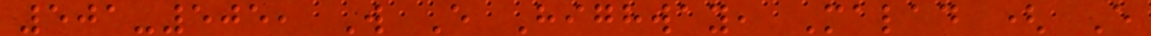501-505, W E Highway, Malad ( E
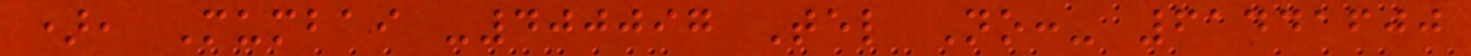), Mumbai -400097 Tel No:- 61441600
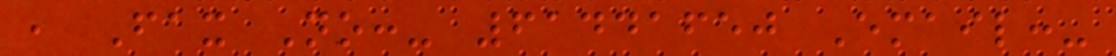, Fax No:- 61441650 Email:-
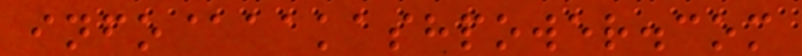info@aakashpower.com
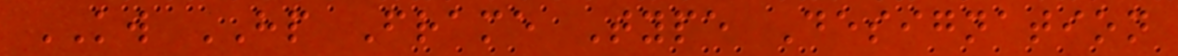KW HP Frame Type Designation
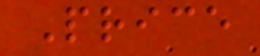Price
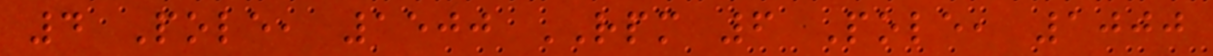4 Pole, 1500 RPM 6 Pole, 1000
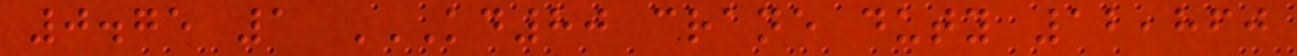0.75 1 KD80 CRANE DUTY 12,860
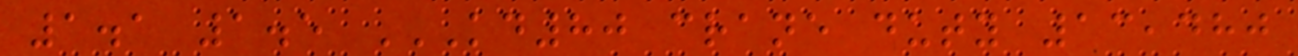1.1 1.5 KD80 CRANE DUTY 13,480
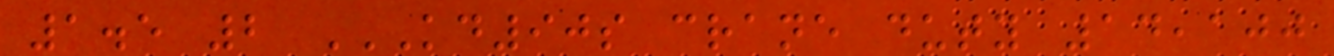1.5 2 KD90S CRANE DUTY 14,100
